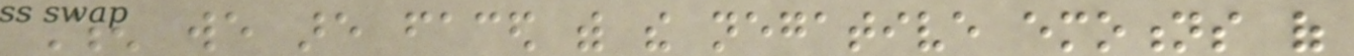When we are faced with the negative emotions of
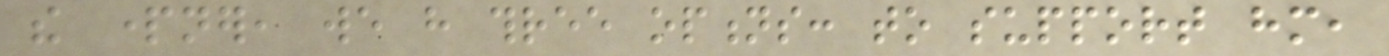the partner, we have three options: to support him,
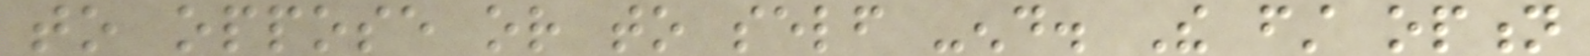to oppose or to self -end. The first option
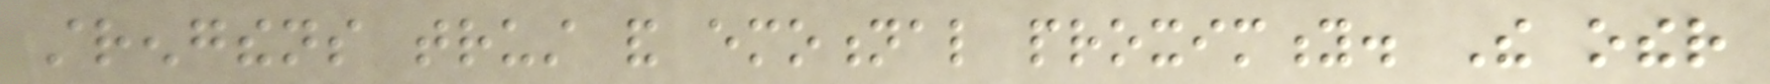strengthens trust and emotional proximity. The other
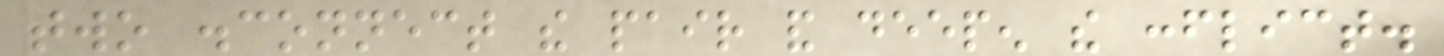two disconnect the pair and deepen the conflict.
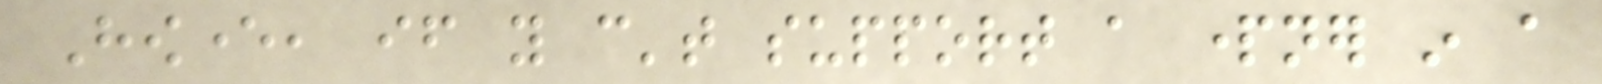However, if you can't support a partner in a
